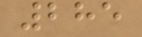285
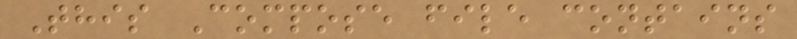This Compose file contains
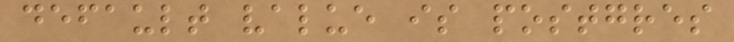default value is postgres
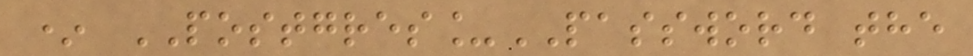* POSTGRES_PASSWORD the
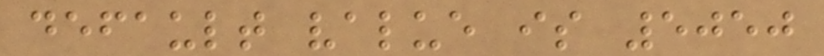default value is 5050
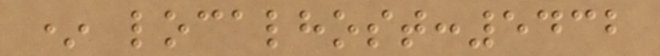* localhost:5432
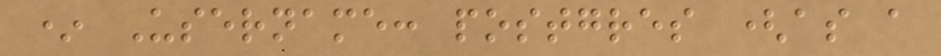* Username: postgres (as a
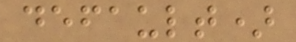default)
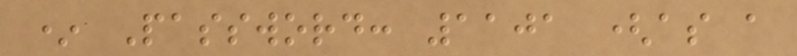* Password: 1101 (as a
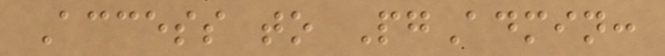Access to PgAdmin:
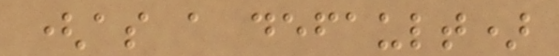(as a default)
